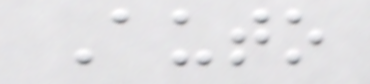Auto
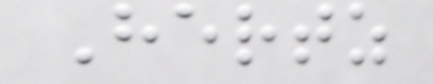Hertz
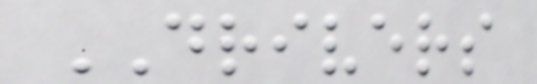DRIVERS
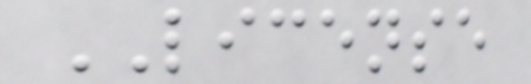LICENSE
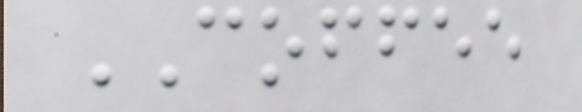COFFEE
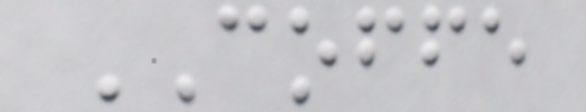COFFE
